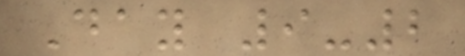Day 9-2
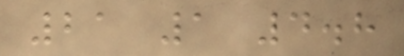21 1 4.8
